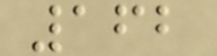162
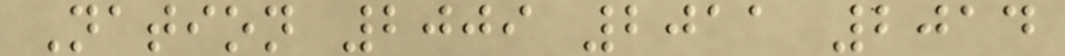Nation 2009 2011 2014
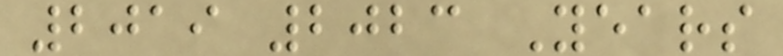2019 2023 Years
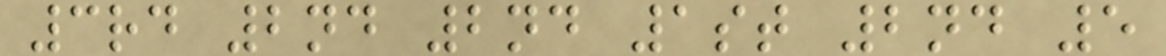3rd 2nd 2nd 1st 2nd 5
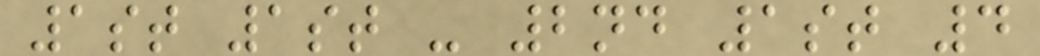1st 1st - 2nd 1st 4
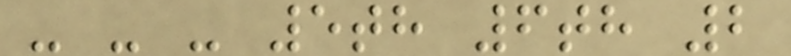- - - 5th 6th 2
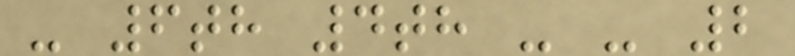- 6th 4th - - 2
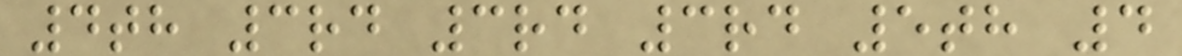4th 3rd 3rd 3rd 5th 4
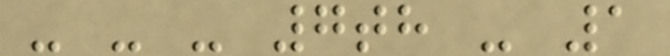- - - 7th - 1
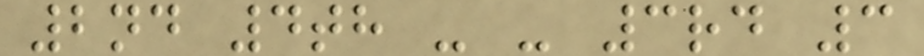2nd 4th - - 3rd 3
